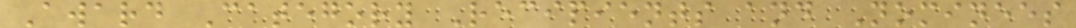Award Category Recipients and Nominees
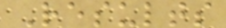Results
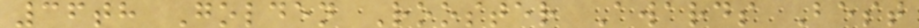36th Golden Rooster Awards Best
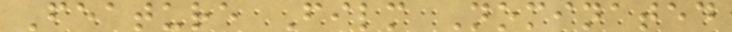Feature Film Nominated
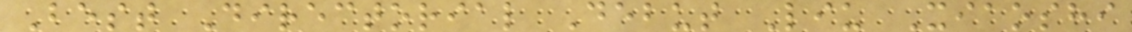Best Directorial Debut Liu Xiaoshi
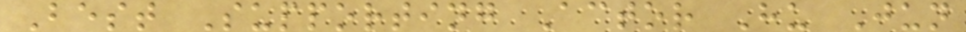Best Supporting Actor Hu Jun
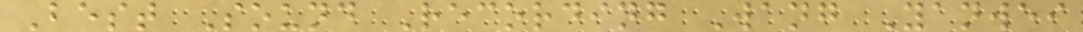Best Sound Recording Wang Yanwei
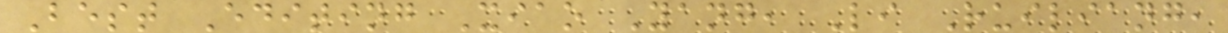Best Editing Xiao Yang, Li Ruiliang,
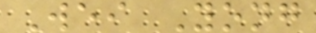Wei Yong
